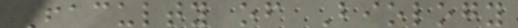Faculty of Biology
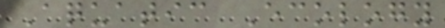Aquatic Ecology
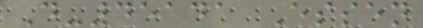D-45141 Essen
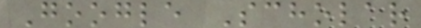Google Scholar
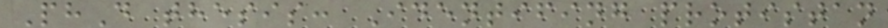PhD thesis: Identifing protistan
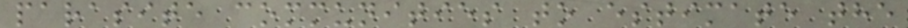parasite communities to estimate the
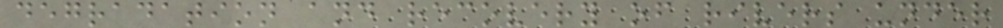degradation and recovery of rivers under
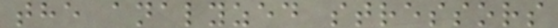the analyzed stressors
